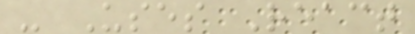- Uses React
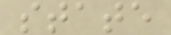state
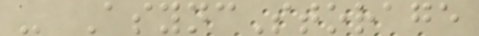- AsyncStorage
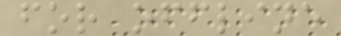for offline
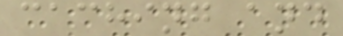caching and
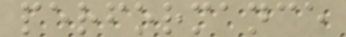performance
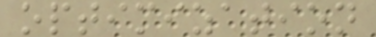optimization
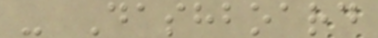- Dashboard
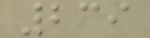239
